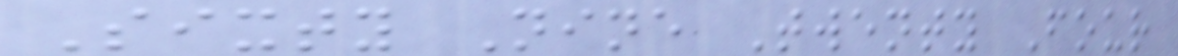Sixty Nine Twenty Four
